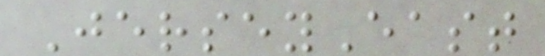JerseyEast
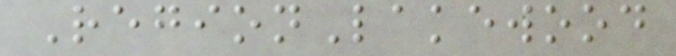RegionLakewood
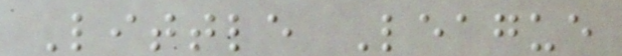Little League
